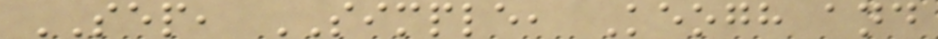SEP, SIMPLE, Keogh and
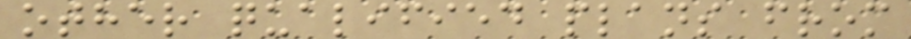other qualified plans from
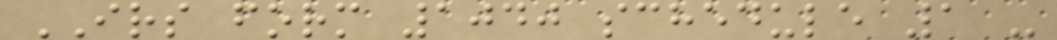IRS form 1040 schedule 1 -
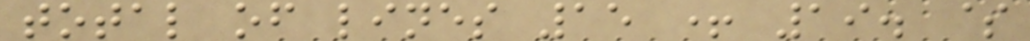total of lines 15 + 19. $
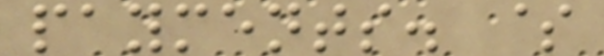payments. $
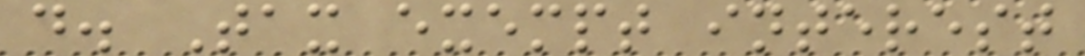d. Tax exempt interest
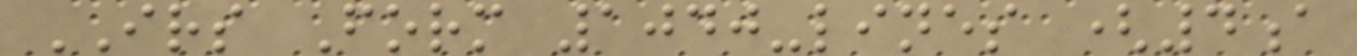IRS Form 1040-lines (4a
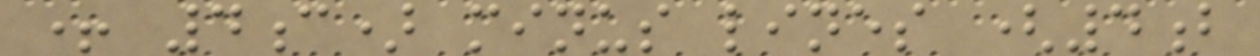+ 4c) minus lines (4b
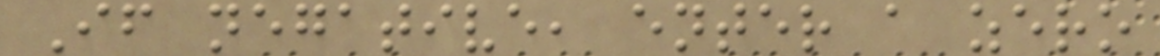If negative, enter a zero
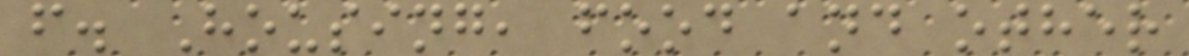f. Housing, food and other
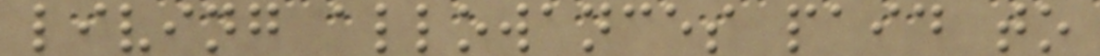living allowances paid to
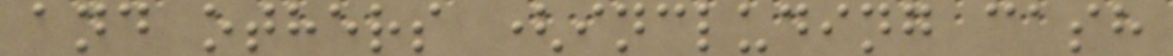and others (including cash
